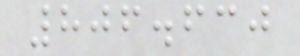806.630
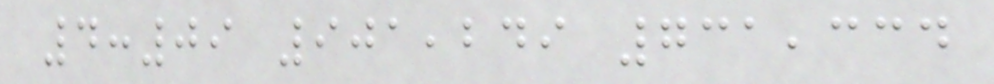4:09 901,249 731,334
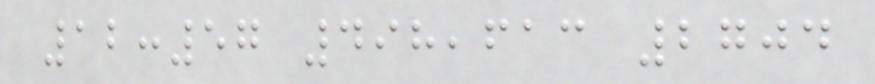12:57 498,613 2704
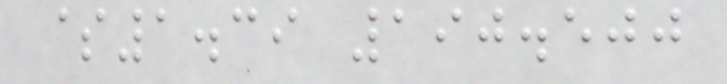$1.39 190.500
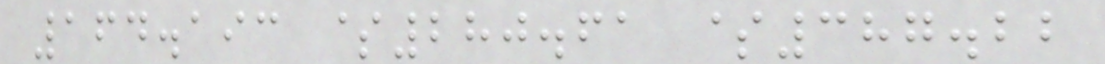164.193 $280.61 $387.22
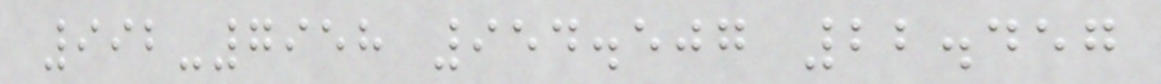992-7958 954.507 22.457
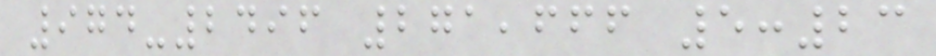974-2496 271,666 5:23
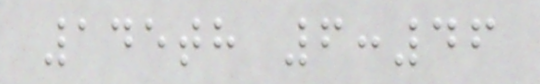145th 6:46
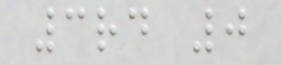3rd 0
